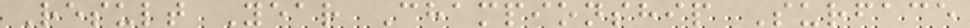Result Year Championship Surface
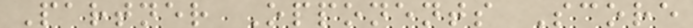Partner Opponents Score
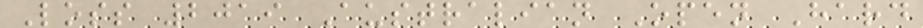Loss 2019 Australian Open Hard
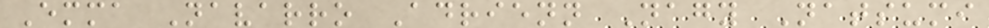Emma Navarro Adrienn Nagy Natsumi
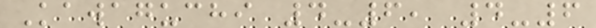Kawaguchi 4-6, 4-6
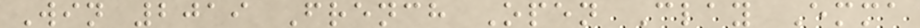Win 2019 French Open Clay Emma
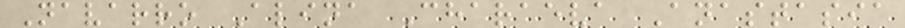Navarro Alina Charaeva Anastasia
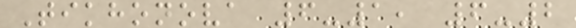Tikhonova 6-1, 6-2
